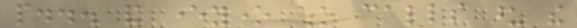people... and everyone who calls upon the
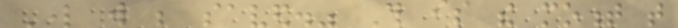Lord will be saved." This is the moment that
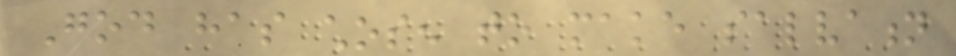God has chosen to make salvation
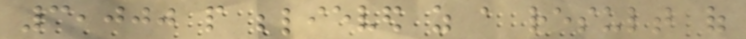3,000 people believed as a result of
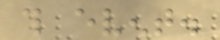this event.
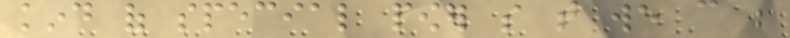kind of special power so that we can be
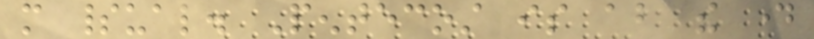more spiritual. Pentecost is about the day
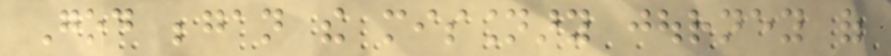God began the missionary journey of
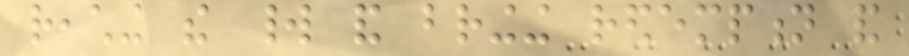reaching the world and bringing redemption and
